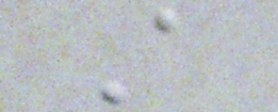A
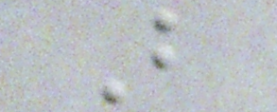B
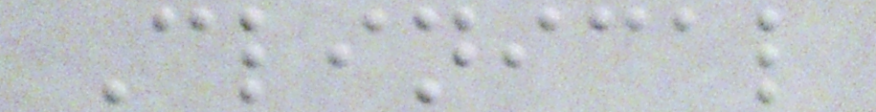Clinical
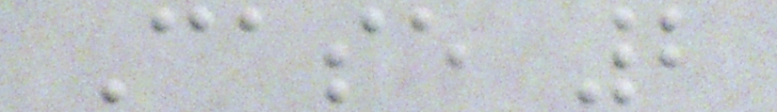Case 2
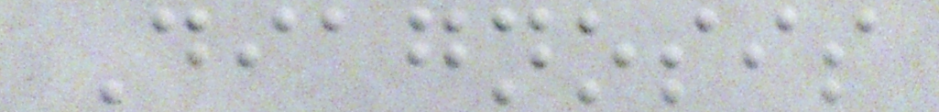Diagnosis
